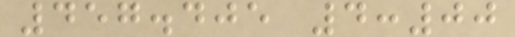457.405 4:00
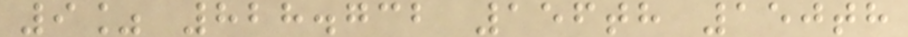9% 828.732 156th 150th
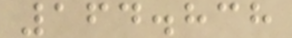164.838
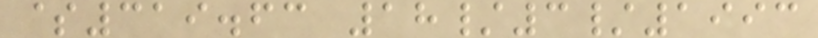$319.63 18/3/1993
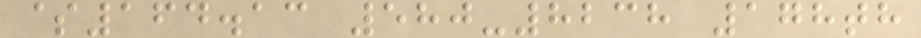$164.13 580-8238 178th
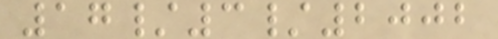17/3/2002
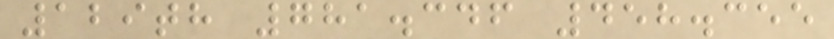129th 781.346 458.355
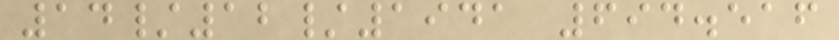14/12/1941 694.516
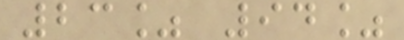23% 94%
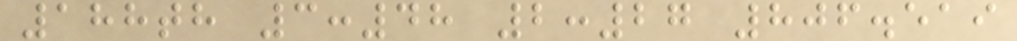188th 3:48 2:27 806.519
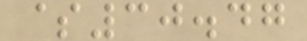$30.47
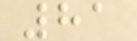81
